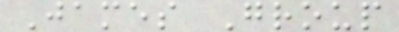James Group
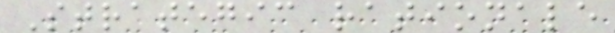Strategic rationale
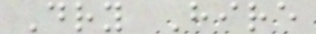Dry Hire
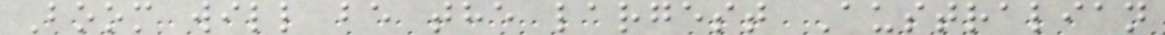Boom will be the largest Australian
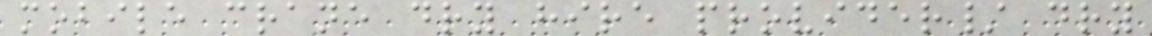mobile crane dry hire provider/ dry
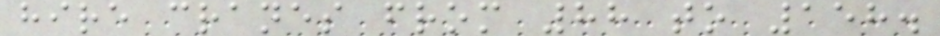hire cranes from 88 to 158.
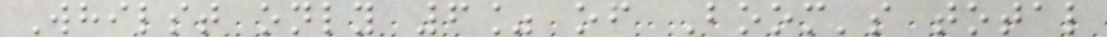Whilst only 6% of Boom's total
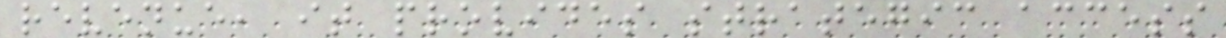revenue, it provides strategic access
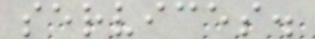services.
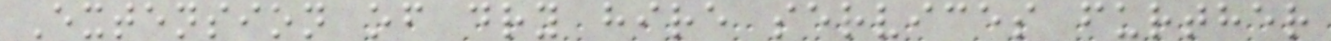Extension of dry hire services further
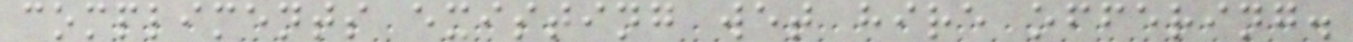compliments existing wet hire offering.
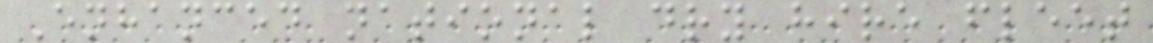Enhanced national dry hire fleet
